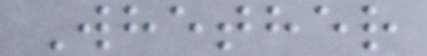Whether
